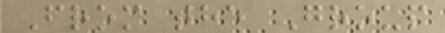From the Group
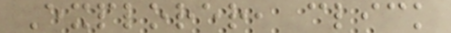Explorer, click
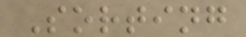Sorting
